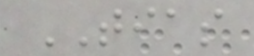TIAS
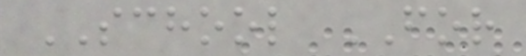SCHOOL FOR
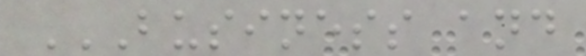BUSINESS AND
